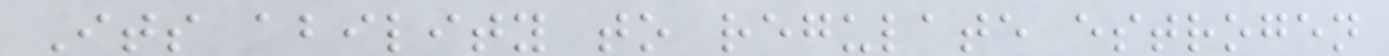Its ability to regulate estrogen
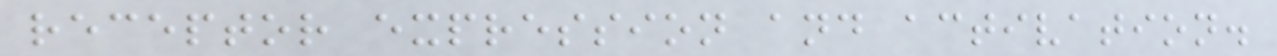receptor expression and activation.
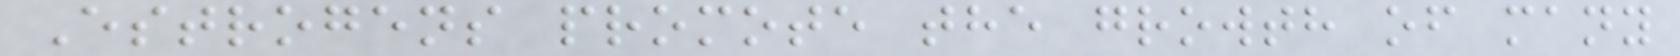Estrogens promote the growth of many
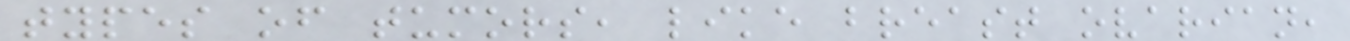types of tumors, like breast ovarian,
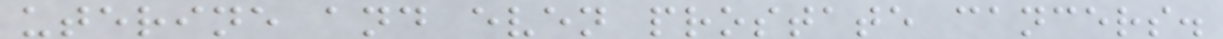uterine and even prostate cancers.
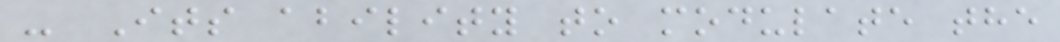- Its ability to modulate the
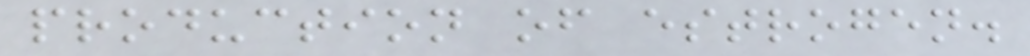production of estrogen.
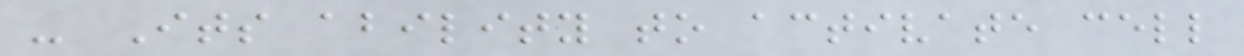- Its ability to activate cell
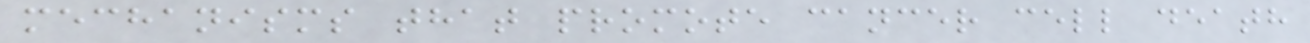mechanisms that promote cancer cell death
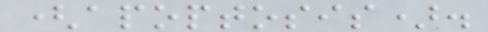(apoptosis).
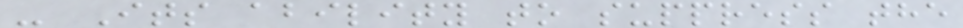- Its ability to suppress the
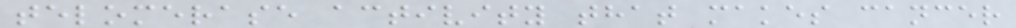telomerase activity that makes cancer
